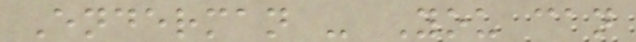Enderman - You can
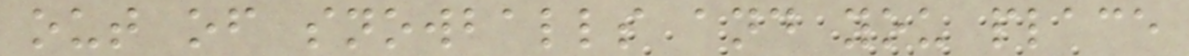out of snowballs and you place
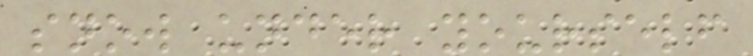snow under yourself
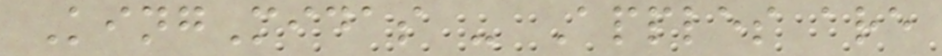KingMidas - Apples are
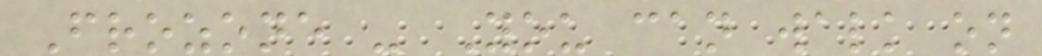Frozone - You can walk on
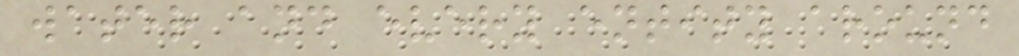water and every entity around
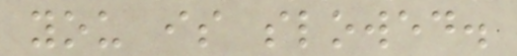you is slowed.
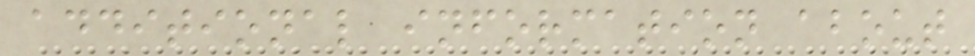additional information about
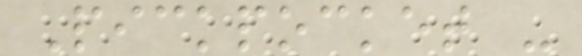Pickpocket -
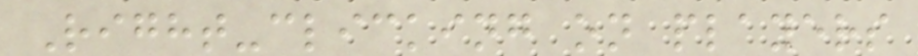Right-clicking on players
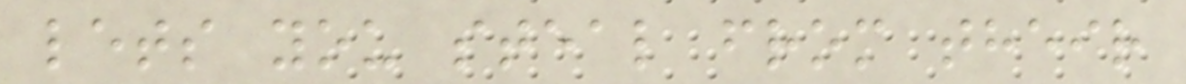lets you steal from their
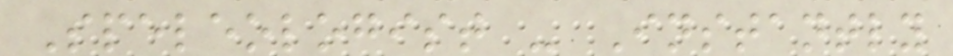Speleologist - Instantly
